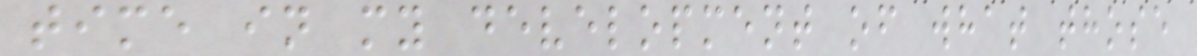time in my development of what those
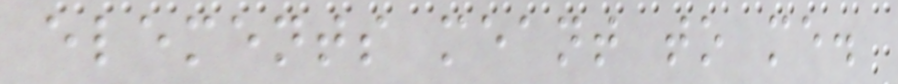elements meant to me.
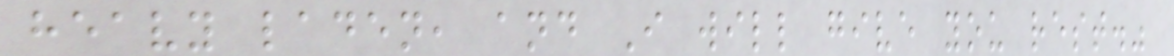heavy laden, and I will give you rest."
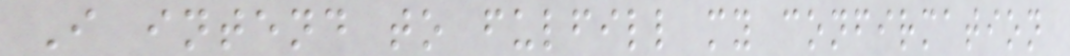I intend to fulfill my confirmation
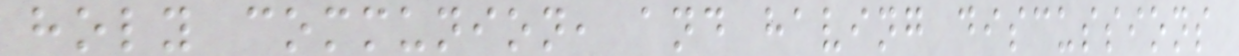holy communion, and having discussions
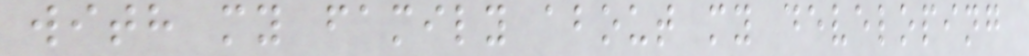with my family about my developing
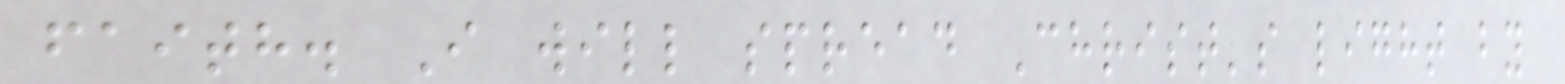faith. I will spread Christ's light by
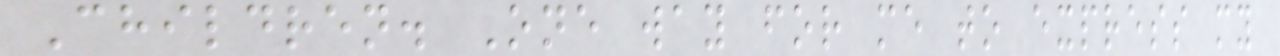Children. One way for me to express my
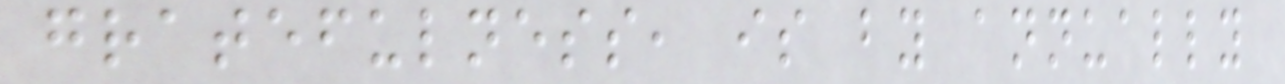gratefulness, is by annually
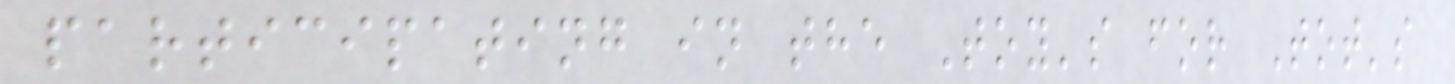participating in the Toy's for Tot's
